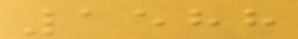1588
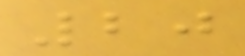20
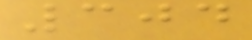304
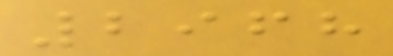2968
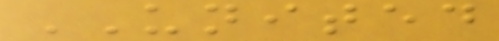UNITED
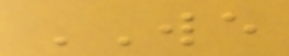WE
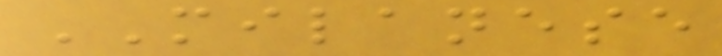MILANESE
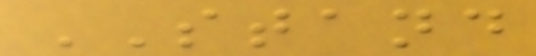STAND
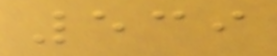539
